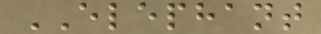ELEPHANT
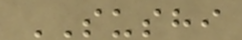SUSHI
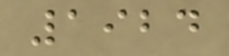1924
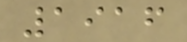1916
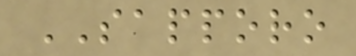SAPPORO
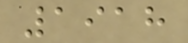1918
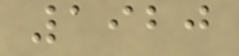1920
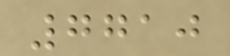7710
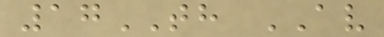17TH AV
